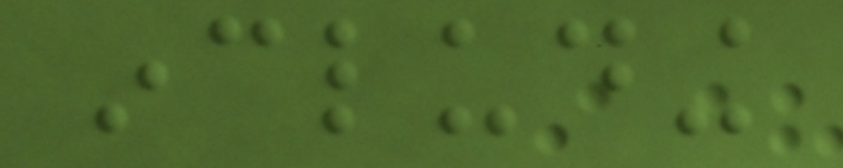including
